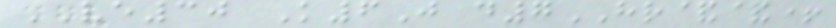VE30 K6J d7HR&&+
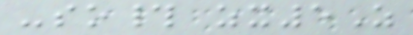-so# zx5Z
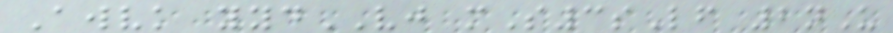Awvk yydVJ mS3sLf 2nU
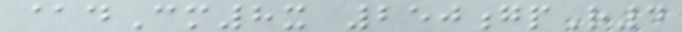@dCm8x 250gpR4
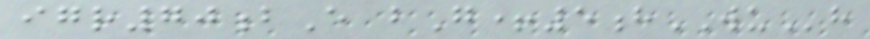igr70bE bG+5hWUh
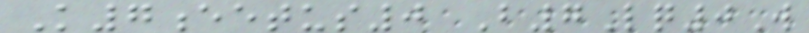K7eetus0 B7Lq0W
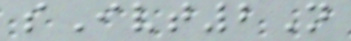sIvt2N
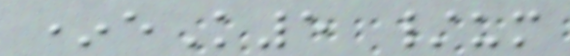*eK5 /um
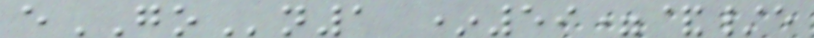eGOn1 *59=&/e
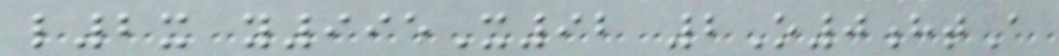l2x y995X92 2O0htA
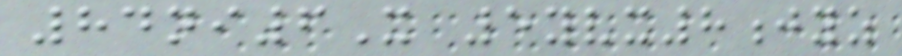84ni6X 5yvx8jyz
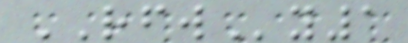RFWy1
